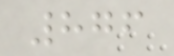876
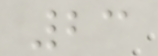23
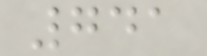741
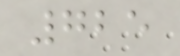725
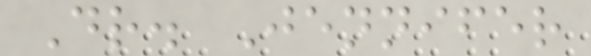Dr. Jennifer
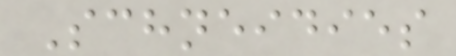Schneidies
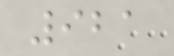921
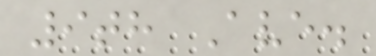9th Ave.
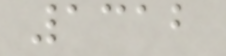1312
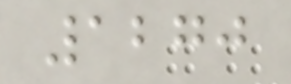1270
